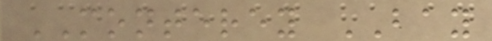MONTEREY BAY
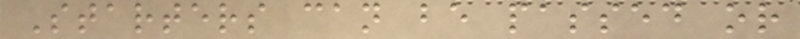Starters can be passed or
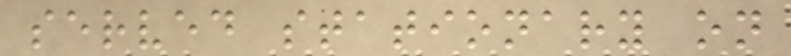served stationary on
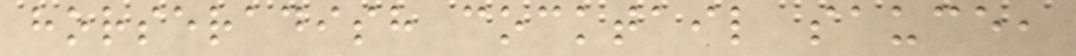horseradish cocktail sauce,
